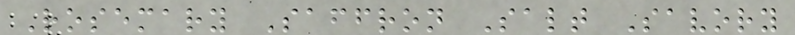Rosemary Saffron Salt Savory
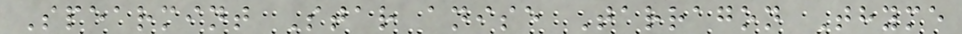Spearmint Star anise Tarragon Thyme
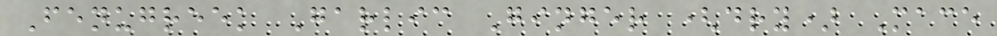Fenugreek Garlic Ginger (dry) Mace
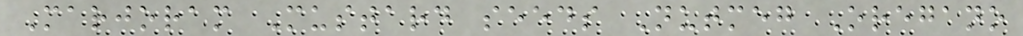Marjoram Mustard seeds Nutmeg Oregano
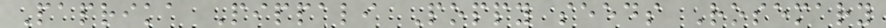Paprika Pippali Poppy seeds Rosemary
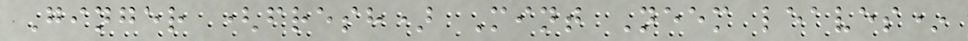Ginger (fresh) Mint Neem leaves*
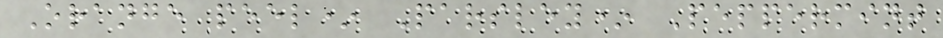Orange peel* Parsley* Peppermint
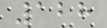128
